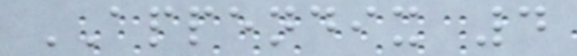APPENDIX 4
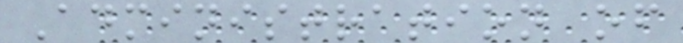Administration of
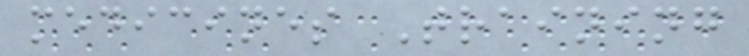medicines Training
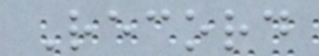Record
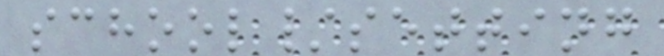school/setting
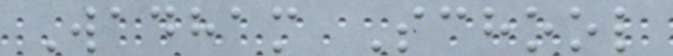Wadham School
